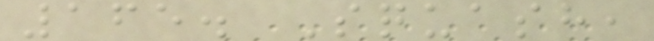165. Squash,
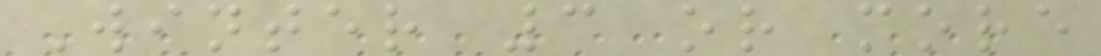Winter 3 or more
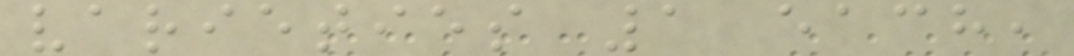varieties 1 each,
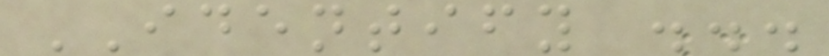IDENTIFY ...
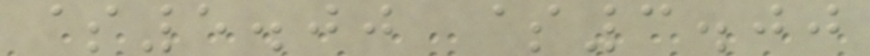$5.00 $3.00
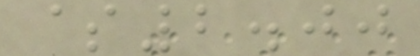$2.00
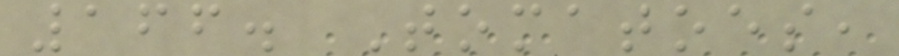166. Tomatoes,
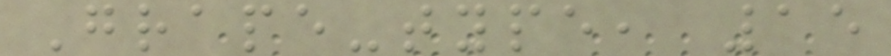Grape-type, 15
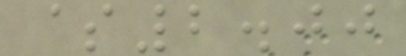$2.00
